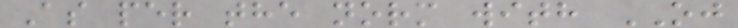As per the norm with OJ
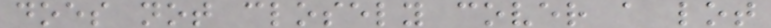does not closely cover a lot
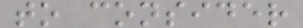to consider
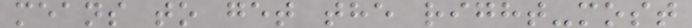means to get the right-most
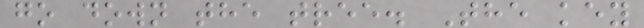go down the tree. The key
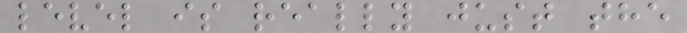level is really just the
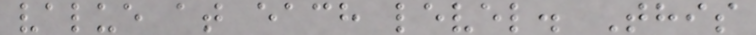value at each level. This
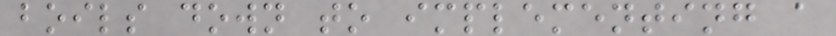boils down to implementing a
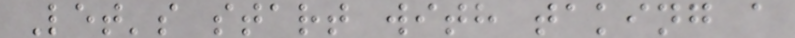Let's start with taking a
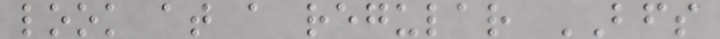look at a regular BFS
